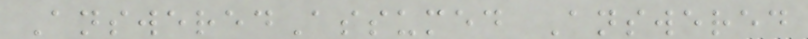AnsweredAssumed Answered
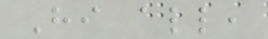Hi all,
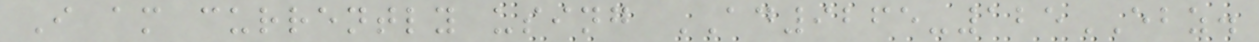I am currently using AD9265-125EBZ.
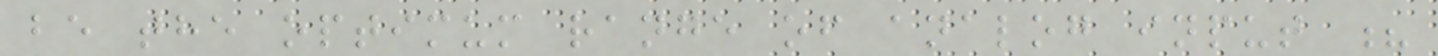be the optimum range of analog input ?
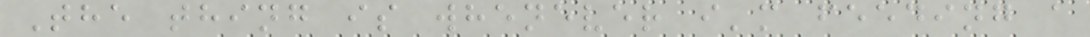The thing is whenever i'm feeding a
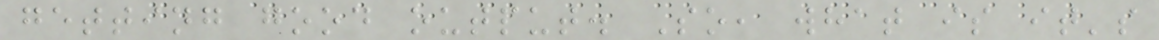getting good output. So, what is it's
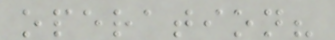operation?
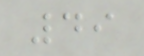49
